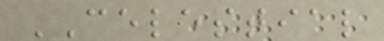CELESTIAL
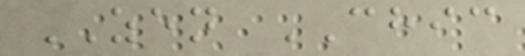ZEN CHIC
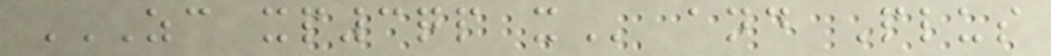ZC XP3QP X and Plus
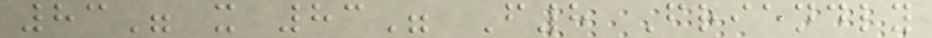83" x 83" F8 Friendly
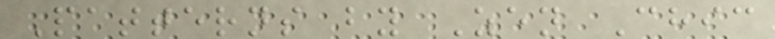Patterns by Zen Chic
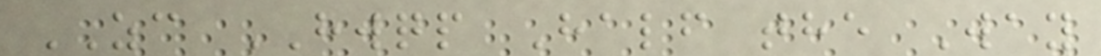ZC HWQP Half the Way
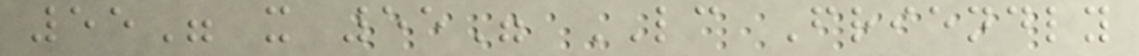55" x 55" LC Friendly
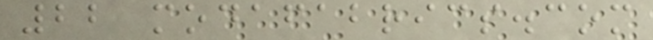22 modafabrics.com
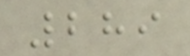289
